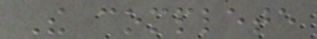The complete
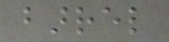barrel
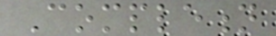Completion
